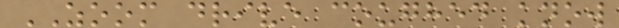ZOOM drive coughed know
